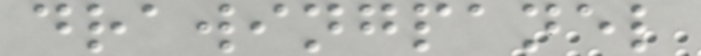drawingpanel
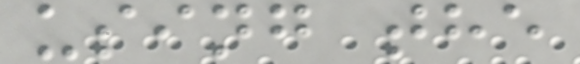using the
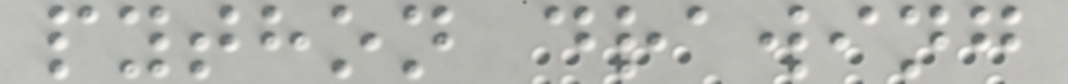python drawing
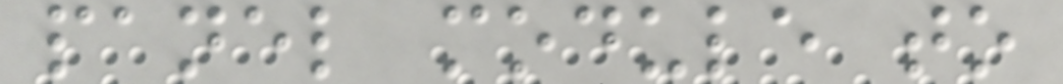panel module to
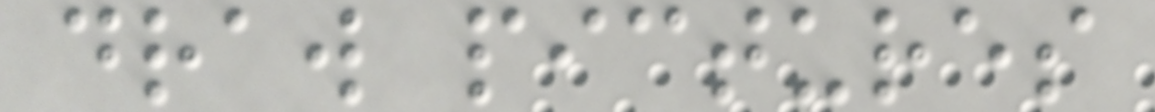draw pictures
